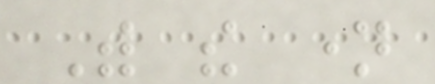With the name
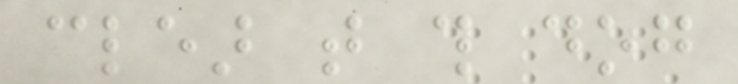clear that this dog
